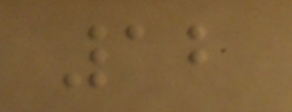12
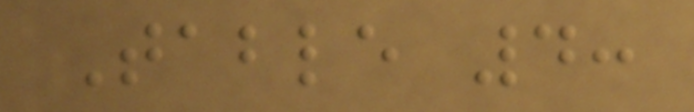Table 4:
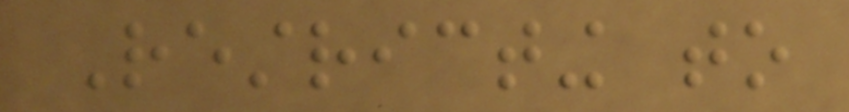Restricting to
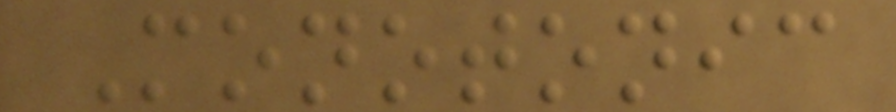Monotonic
